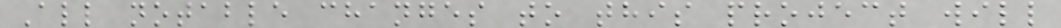All notable changes to this project will
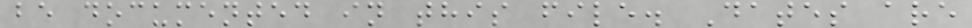be documented in this file. Dates are
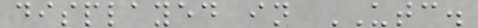displayed in UTC.
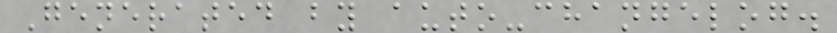Generated by auto-changelog.
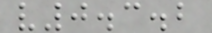v0.3.2
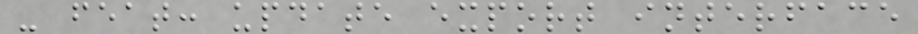- feat: update export interface
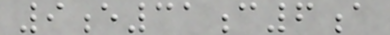9e31c6a
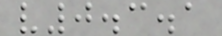v0.3.1
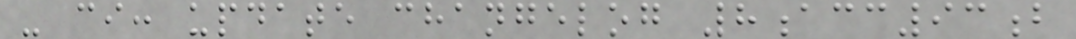- ci: update changelog 8acc93b
